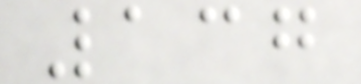137
